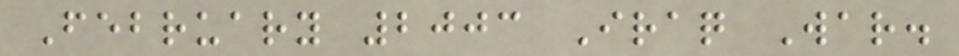February 2003 Iraq War.
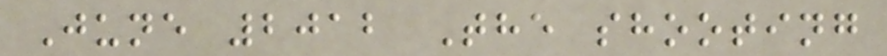June 2012 The shooting
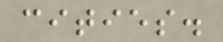cities.
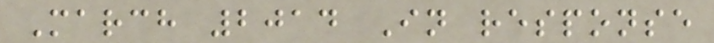March 2014 In response
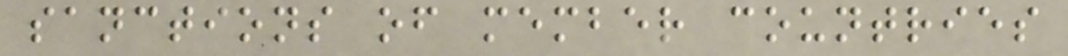sanctions of member countries
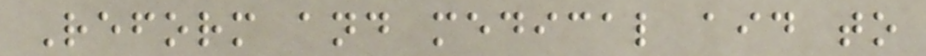Reform and medical aid to
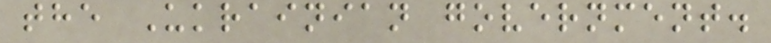the Ukrainian government.
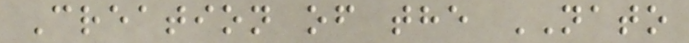Creation of the NATO
